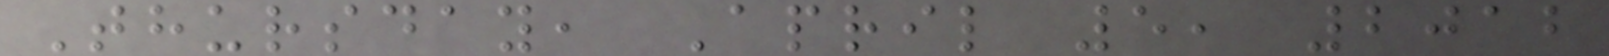Thursday, April 5, 2012
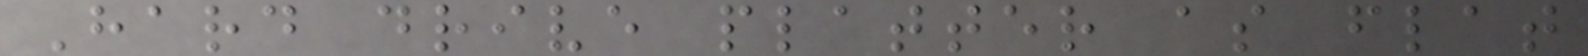Hard drive platter as flat
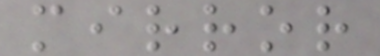mirror
